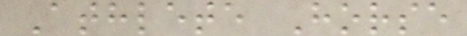Athlete Horse
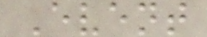Event
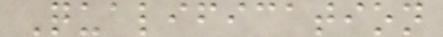Qualification
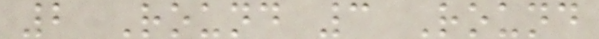2 Round 3 Round
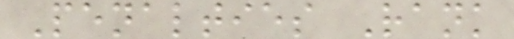Penalties Rank
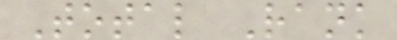Total Rank
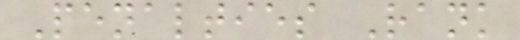Penalties Rank
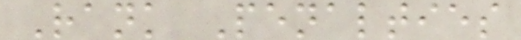Rank Penalties
